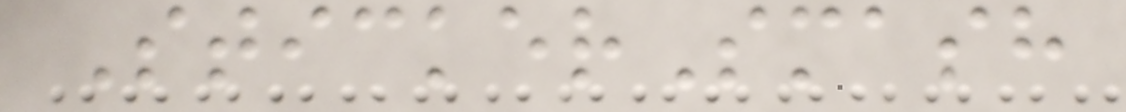StickerSmash
